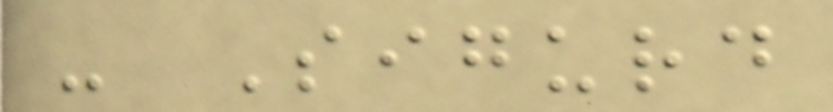- Sigurd
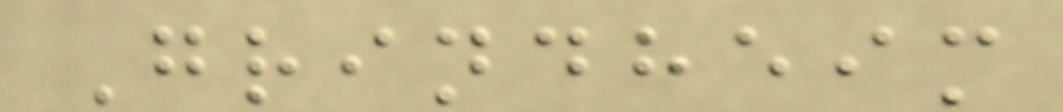Grindheim
